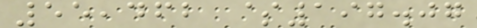55,462 $197.07
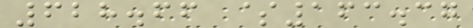628.66 $163.37
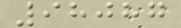98087
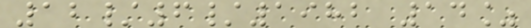12/6/1982 14%
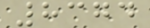8374
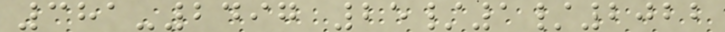381-2497 25/1/2022
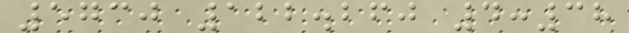5730 122.260 4:38
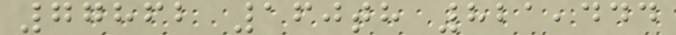77862 160th 821,444
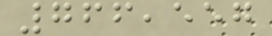766,557
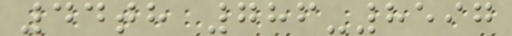44th 786-8597
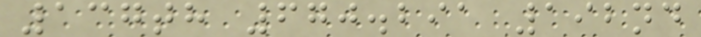137th 670.291 192nd
